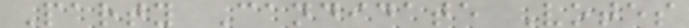Party Candidate Votes
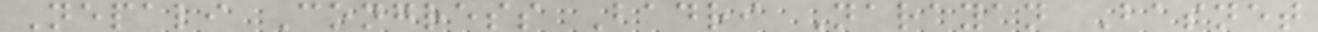Nepali Congress Badri Narayan Basnet
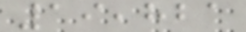19,821
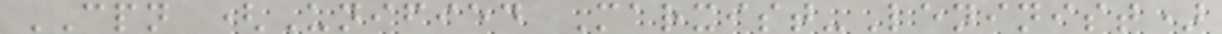CPN (Unified Marxist-Leninist)
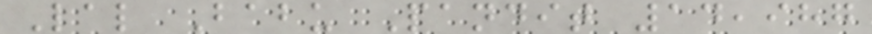Lal Babu Pandit 14,987
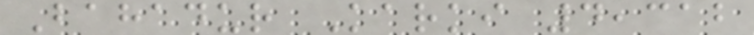Bahadur Karki 4,312
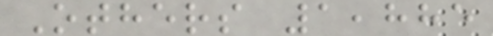Others 1,885
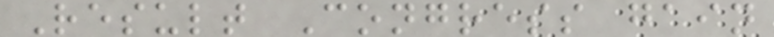Result Congress gain
